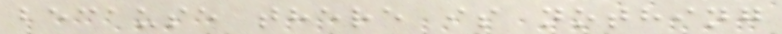because there is nothing
